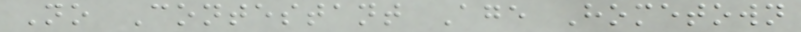No Contestant Age Hometown
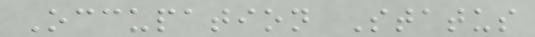Occupation Status
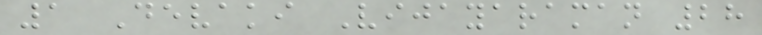1 Devaki Vijayaraman 28
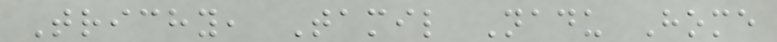Trichy, Tamil Nadu Home
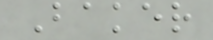Baker
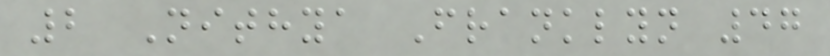2 Nithya Franklyn 47
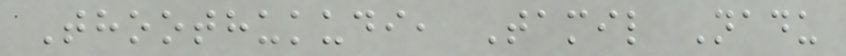Thoothukudi, Tamil Nadu
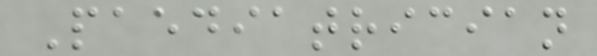Paediatrician
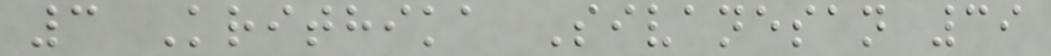3 Krithika Sivanesan 39
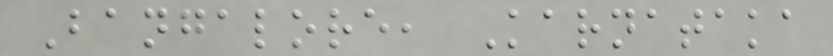Bangalore, Karnataka
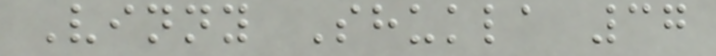Vinny Shukla 37
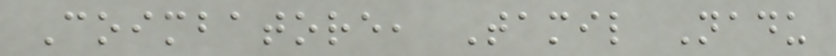Coimbatore, Tamil Nadu
